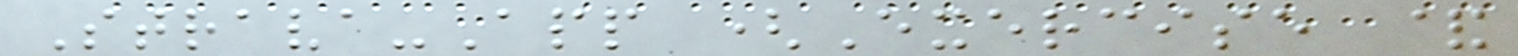Strava-App (Exercise &
